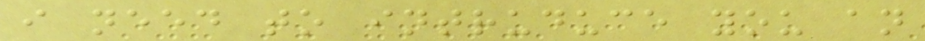i need to intruduce you an
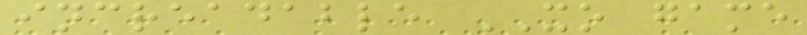increadable XO game
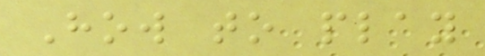How to play
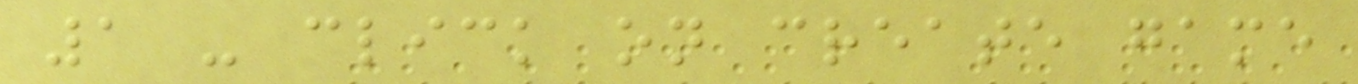1 - click on create game
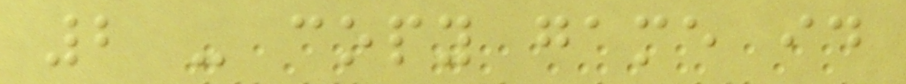2 - copy game id
